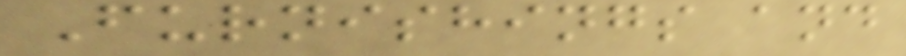Furnishings and
